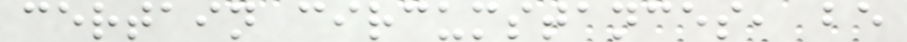certain circumstances, be
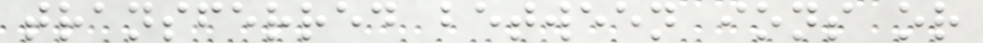transferred between ions or
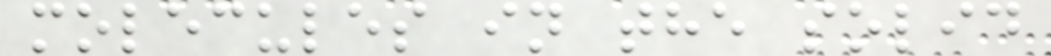molecules in the solid
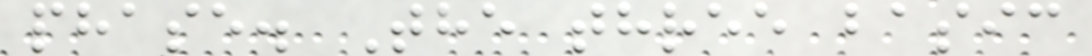phase. The three basic
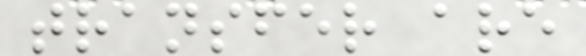transfer are
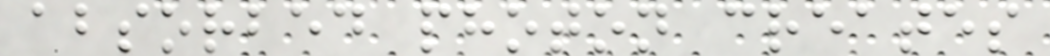absorbed photon creates
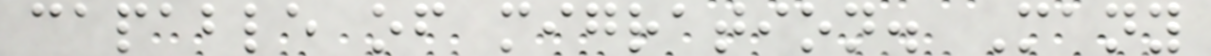capable of migration. Many
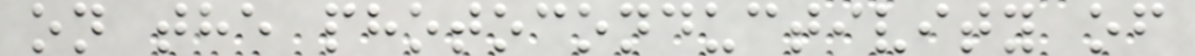on the photoconductivity of
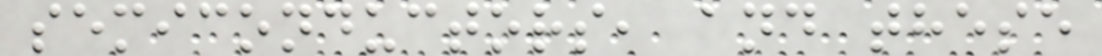semiconductors, and these
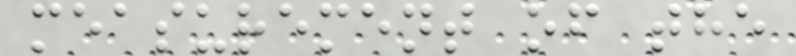measurement of the
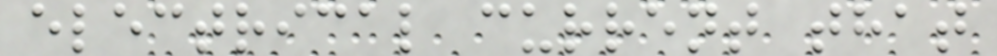electrical current that
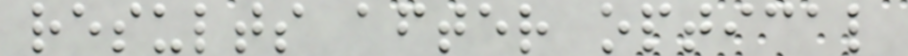results after optical
